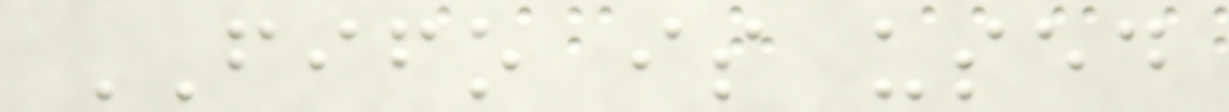FIFO is used
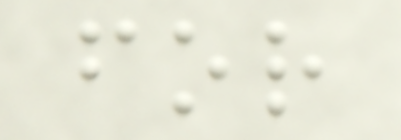for
